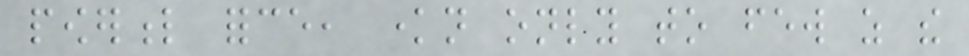powerful force, known only to few as the
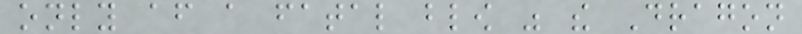only after a fatal blow was the Dragon
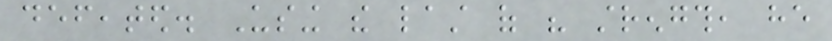defeated. Using the last of his strength, he
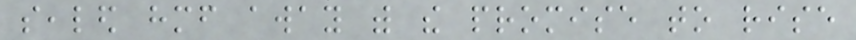sealed himself away with the promise to rise
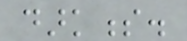darkness.
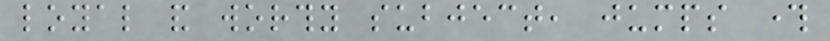loyal and worthy subject, jumps through
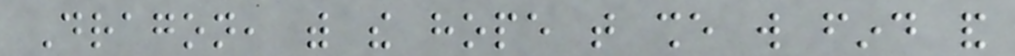Dragon, with the hope that she will find and
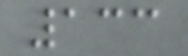133
